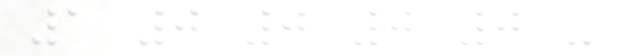1 0 0 0 0 -
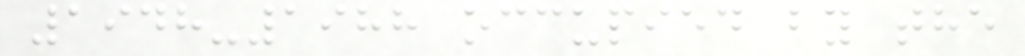1948-1988 occupied by the
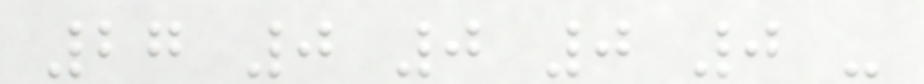27 0 0 0 0 -
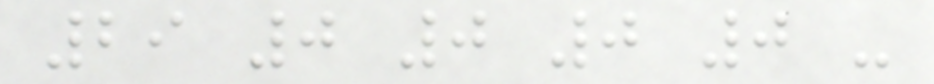29 0 0 0 0 -
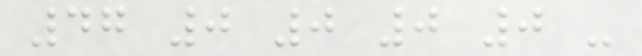47 0 0 0 0 -
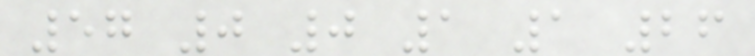57 0 0 1 1 26
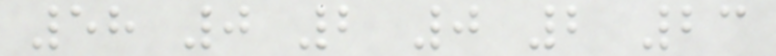58 0 2 0 2 23
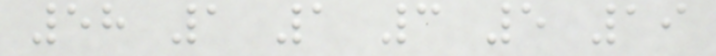58 1 1 3 5 19
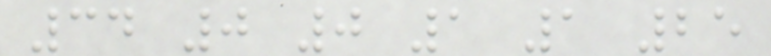34 0 0 1 1 25
